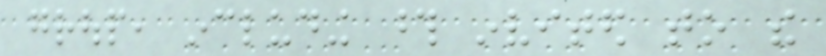group, including those invited to the
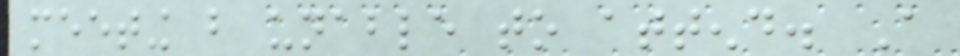meeting but unable to attend. A
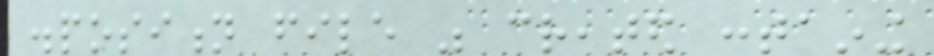disposition file was created containing
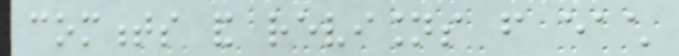comments and revisions from each
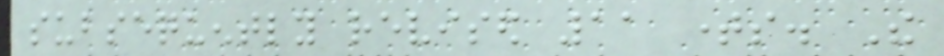subsequently revised 11 times. The
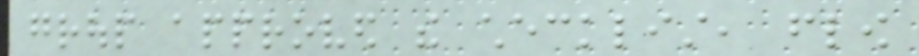group approved the checklist, flow
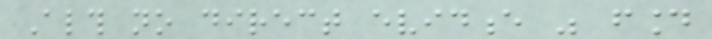Although no direct evidence was found
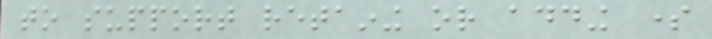to support retaining or adding some
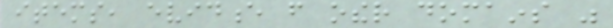items, evidence from other domains was
